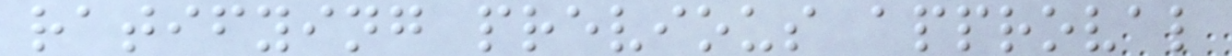ratifying previous approval
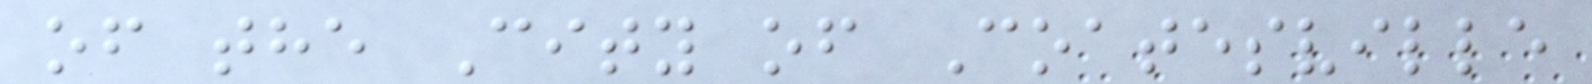of the City of Coatesville
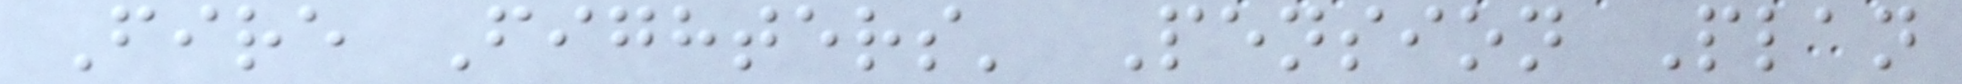Fire Fighters' Pension Plan
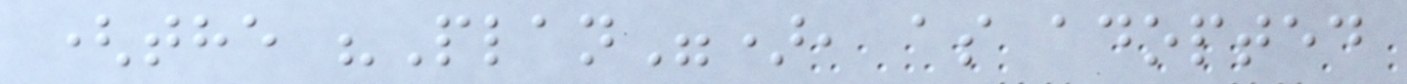(the "Plan"), as adopted
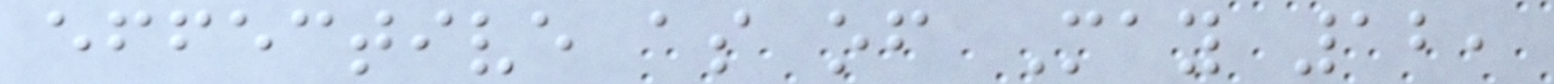effective as of May 12,
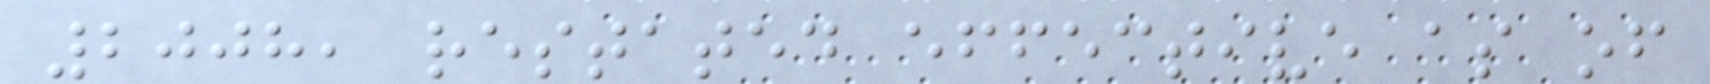2008, restated effective as of
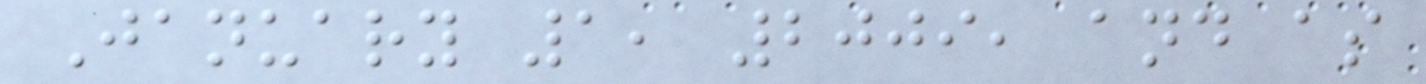January 1, 2009, and as
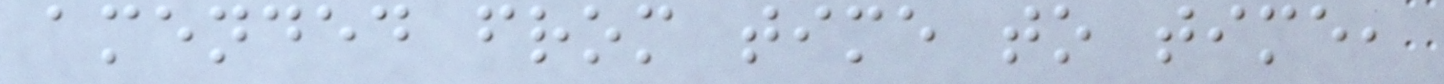amended from time to time,
